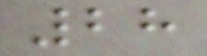28
